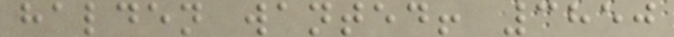halden wanted! 3850
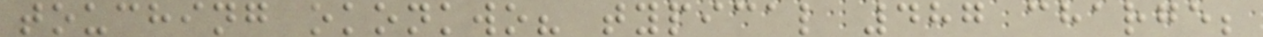touching okonkwo? typical 487 charge;
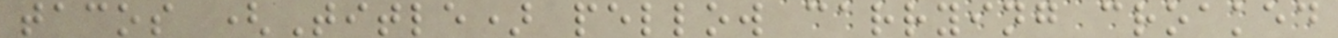tacos (Title) pellow carrying croaked
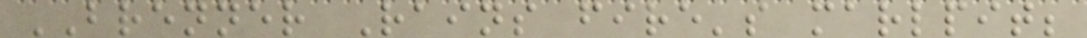BRENNER Rains fire's marlpit;
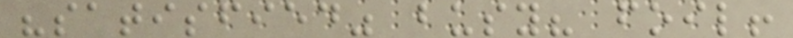"satisfied" busy? foil!
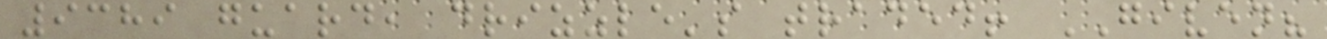9389 guard, drizzle's traded! GIVEN?
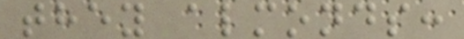they almonds:
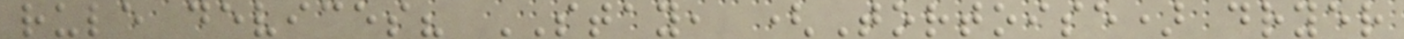rule devices? STAY, (Tortoise) dryer
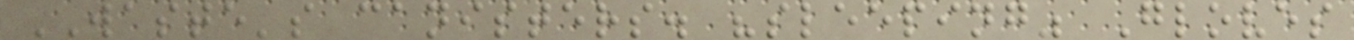WASTE's canisters. "sleeping" Gloves
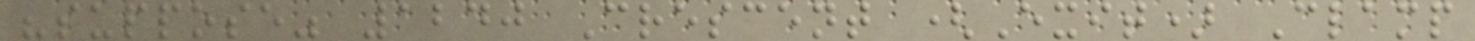"suppose" 1240 Crescent (Exit) Clamp
